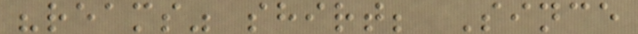"reams" shirt; Since
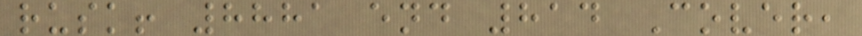rusk! 8881 end 814 Cover,
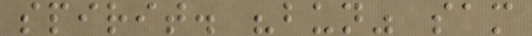spirit. "bun" sam
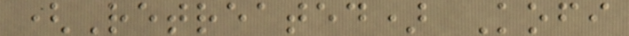(Retreated) Kofi
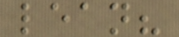lean?
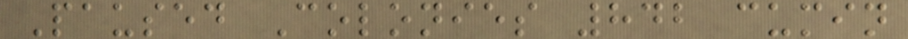Paused Colonies 842 cumin
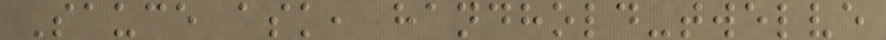Sauce ask, handhold-twelve
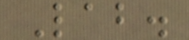Lab.
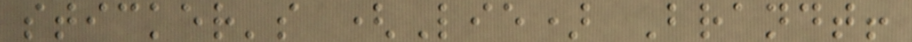sticker's (Lie) Brandt!
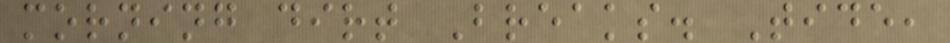morning dirt Breaks. Tide,
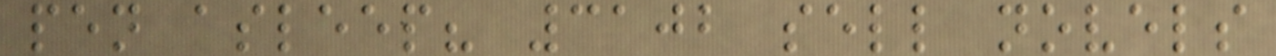pen asleep? 3102 sell novels
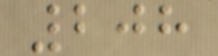208
